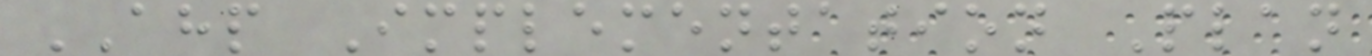AHP Implementation Plan
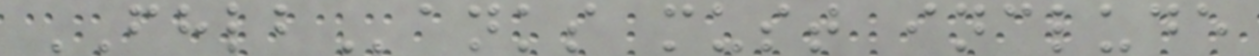FHLBanks must include
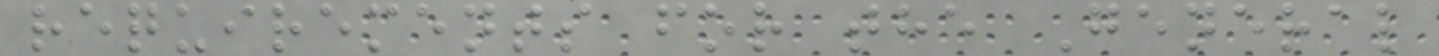requirements for the General
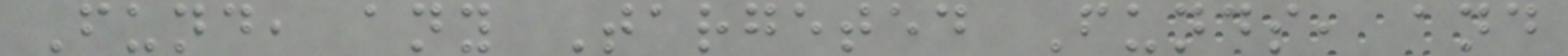Fund, any Targeted Funds, and
